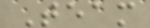Team
